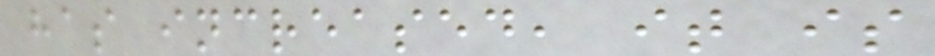has increased, it is
